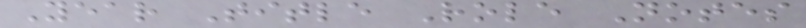Year Title Role Notes
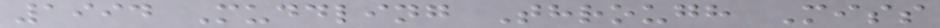1994 Muddling Through Miss
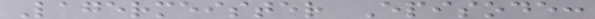Lagermeister Episode:
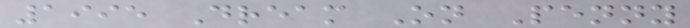1995 Dream On Penny
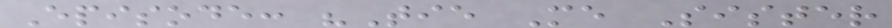Episode: "Tie Me Sister
